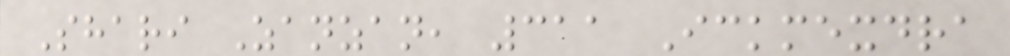Shari Zanzan, 311 Ickmexdra
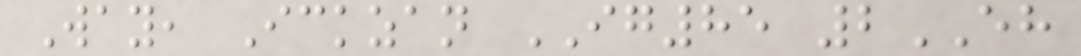Way, Ickzan IG85 2EH
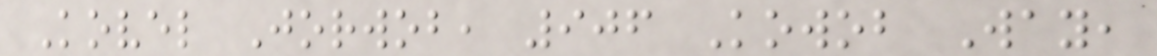Kovel Jorwob, 906 Kowob Way,
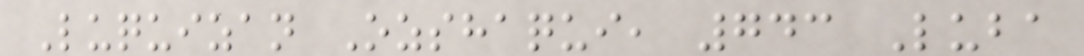Luquizan Ozshaqui, 743 Luba
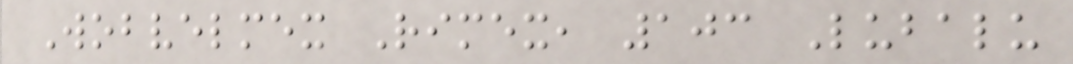Wobvelmex Rimex, 103 Lubalu
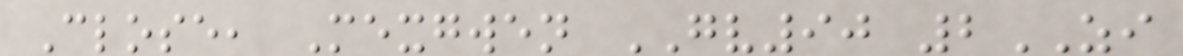Close, Mexgwen GV90 2ZI
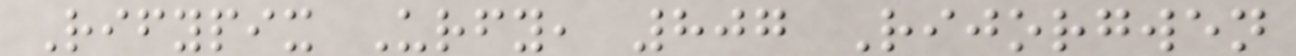Rifypix Urfy, 807 Rijorgwen
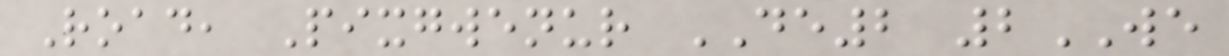Road, Pixgwenur DE2 2WE
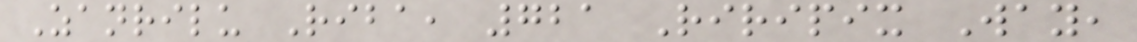Zanrilu Riba, 721 Riripix Way,
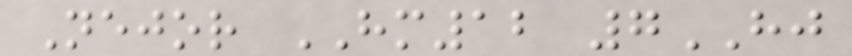Nejor HM12 7HJ
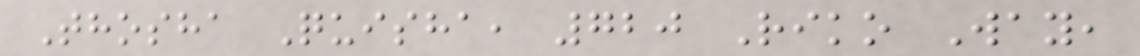Thosha Quisha, 720 Riko Way,
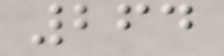264
